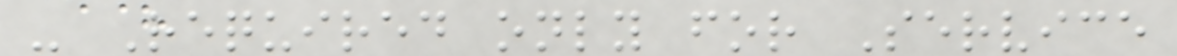- Required only for Service
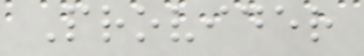Provider
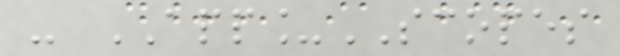- APP_SCOPES
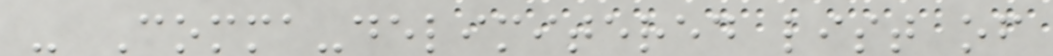- Comma-delimitered list of
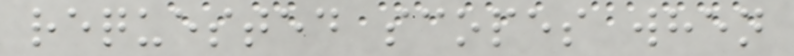requested scopes when
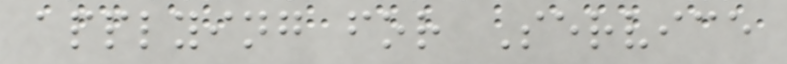applying for Service
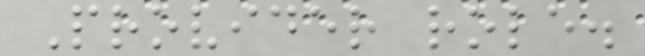Provider role.
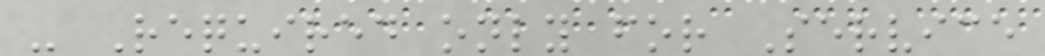- Required only for Service
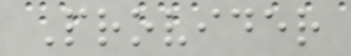Provider
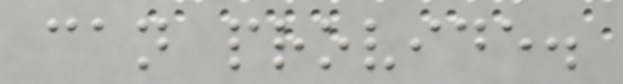can provide.
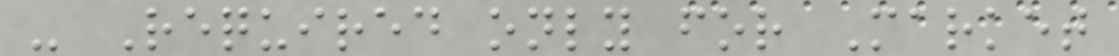- Required only for Market
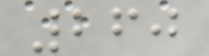260
